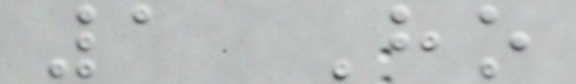1 Ho
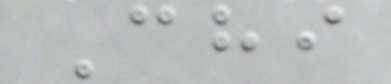Chi
